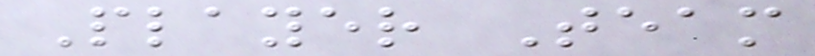Player Team
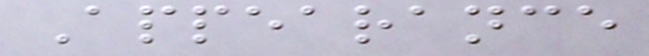Appearance
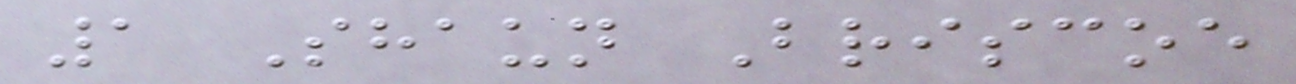1 Shaun Briscoe
